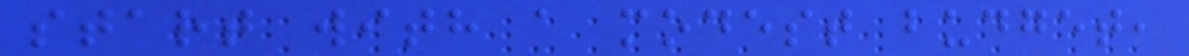start with a modest budget,
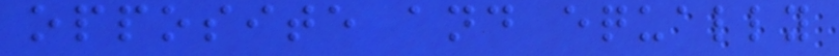opposite and equally
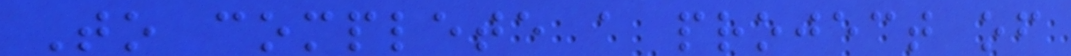To complete a project of
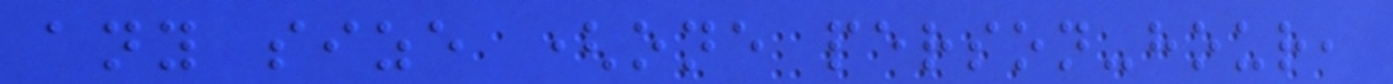any size (one person-hour,
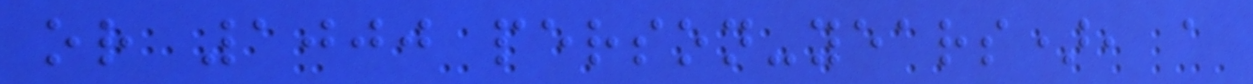or 1000 person-years), a
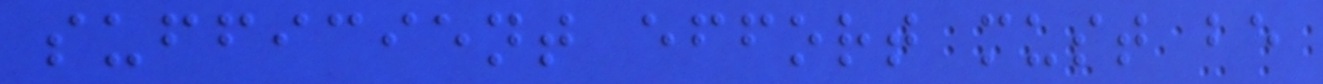sufficient effort must be
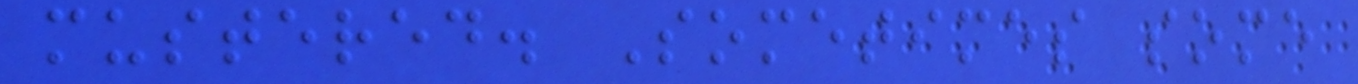mustered. Sometimes some
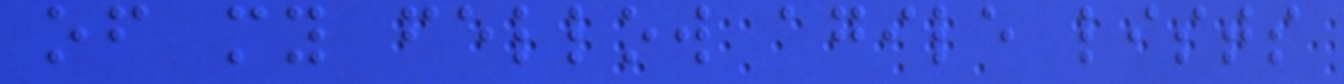of my fellow agile lists
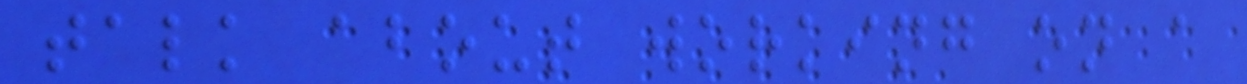talk about working on a
